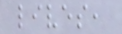lives,
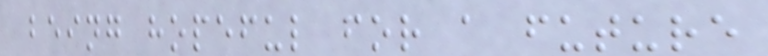being hopeful for a future
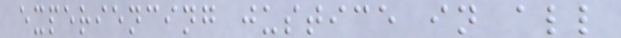experiencing justice in all
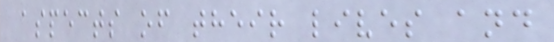aspects of their lives and
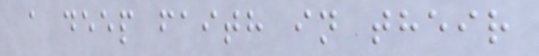a deep faith in their
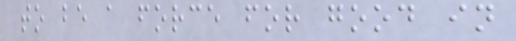to be a force for good in
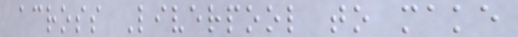across Liverpool to make
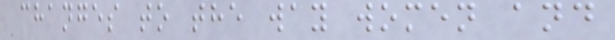changes to the way women and
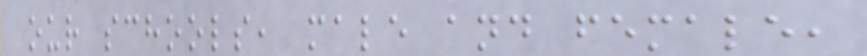our schools, male and female,
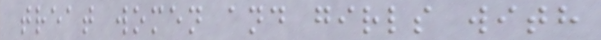treat women and girls with
